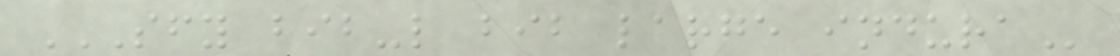SFY BIB-L BIB LARGE INDURA
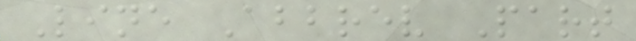Line Abbrev Part
